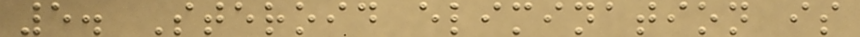5. Steroid elimination is
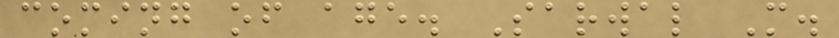coming of age. Sarwal M.
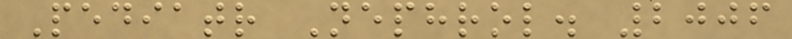Pediatr Nephrol. 2006
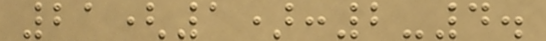21(1):2-4.
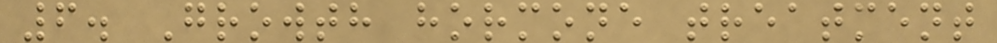6. Growth hormone treatment
